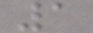1
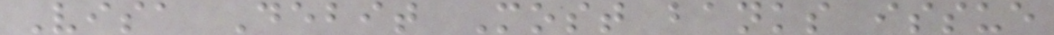Visa Debit Most banks issue
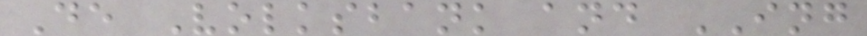De Volksbank and ING
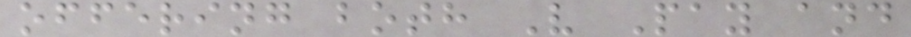offering both V Pay and
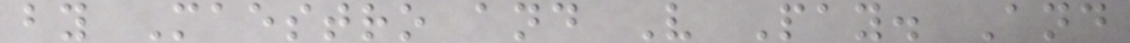by Maestro and V Pay. And
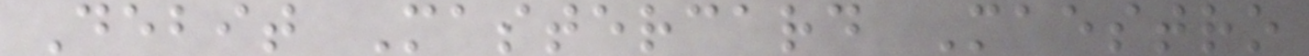Debit Mastercard Maestro
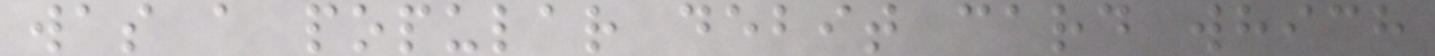was a popular debit card which
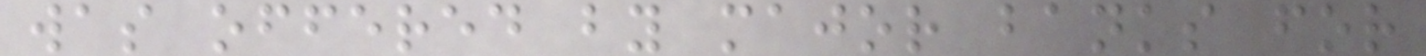was offered by major banks for
